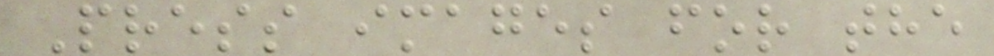Press images for the
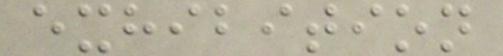exhibition
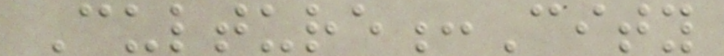Culture:City
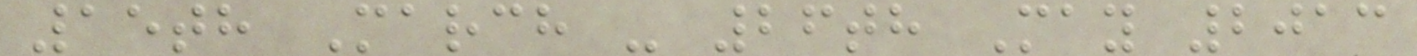15th March - 26th May 2013
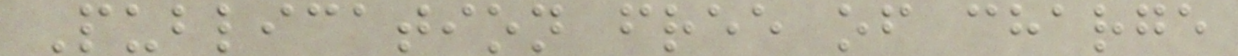Publication free of charge
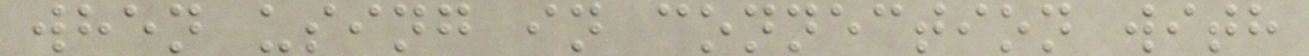when using in connection with
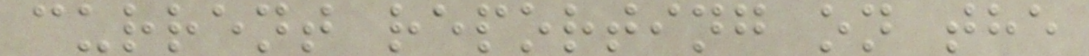current reporting on the
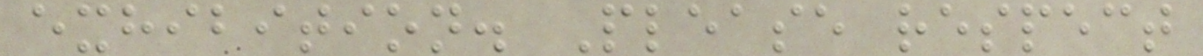exhibition. Please respect
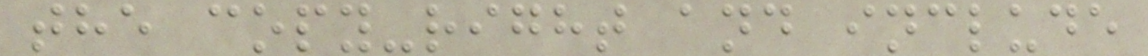the copy-right and include
